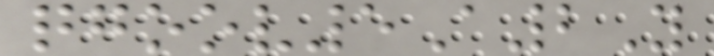qgoov5A2Y
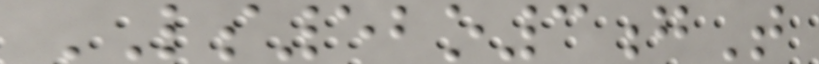LS52o3gT
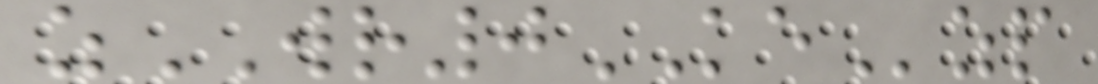zWR0KEzp
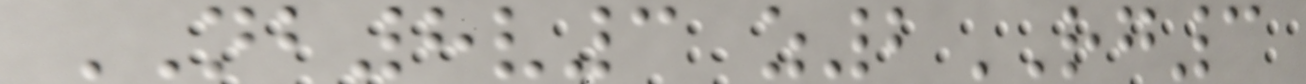NB8v3 z2RG3
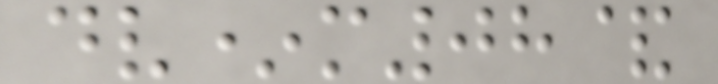dv*m08&
